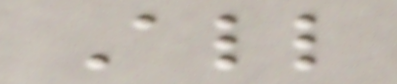All
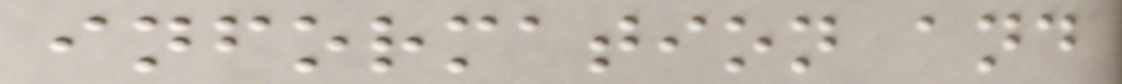information and
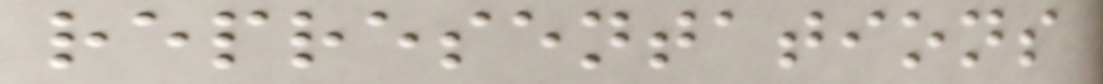representations
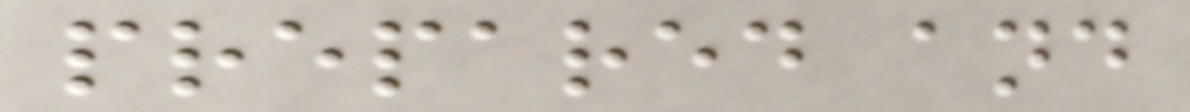prepared and
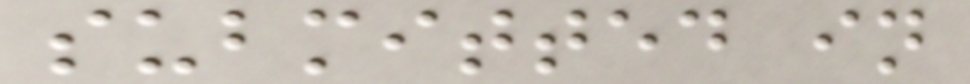submitted in
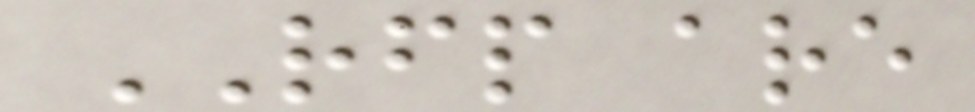RFP are
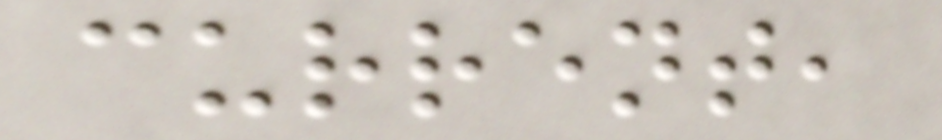current,
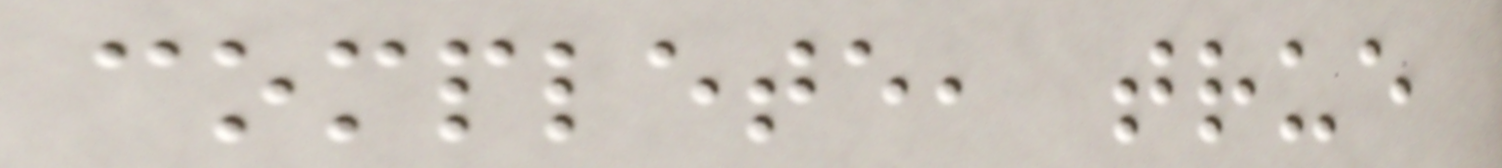complete, true
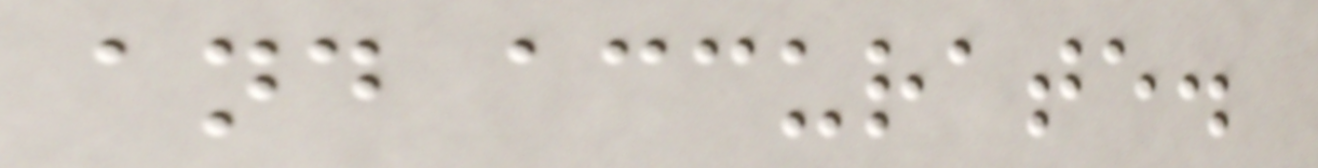and accurate.
